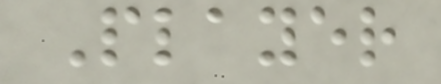Player
